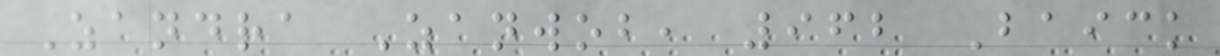Zandra Zanwob, 962 Baick
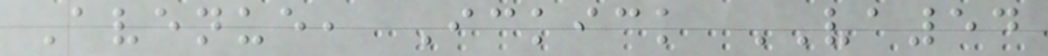Avenue, Ickick VA54
